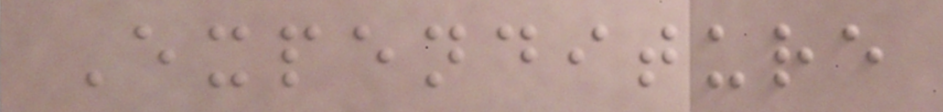Expenditure
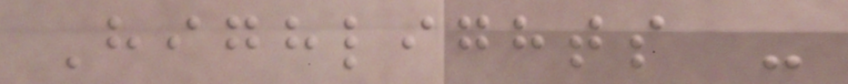Highlights -
